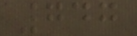747
